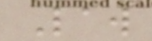Law
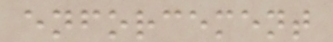enforcement
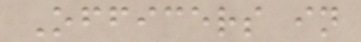Officers in
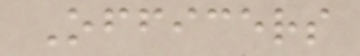Officers
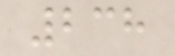238
